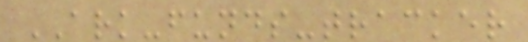ARK-funds-tracker
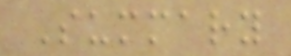Summary
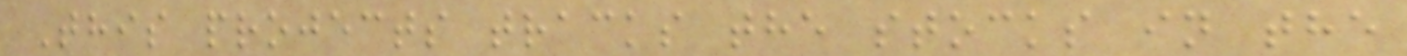This projects tracks the stocks in the
